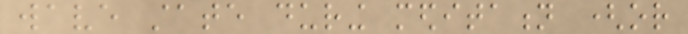wave state during meditation (or
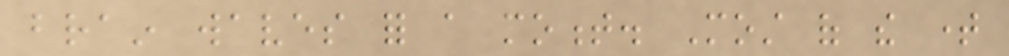brain waves for a moment. Most of the time
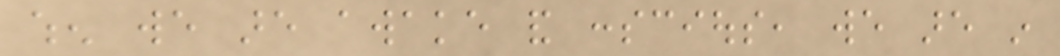when we are awake and conscious, we are in
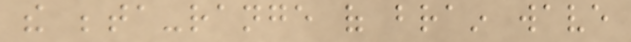the beta-range of brain wave
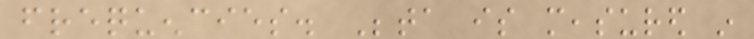frequencies. Beta is measured in
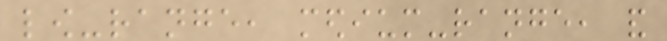low-range, medium-range, and
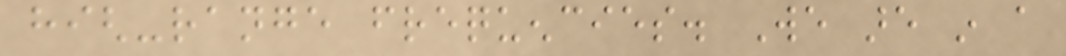high-range frequencies. We are in a
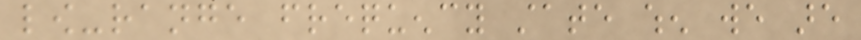low-range frequency state when we are
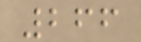266
